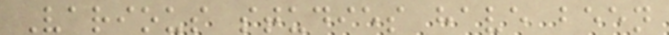Various studies have been
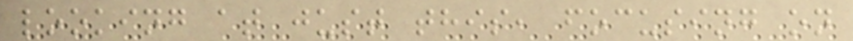looking at just this, focusing on
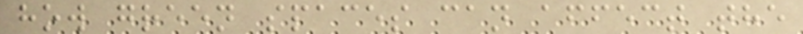how green spaces can affect the
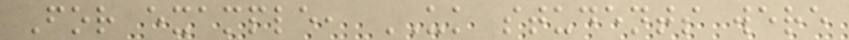For example, UK students were
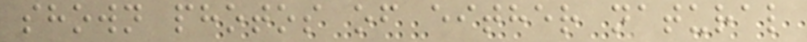shown photos of either natural
